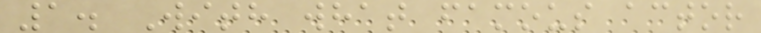1. With what famous actor
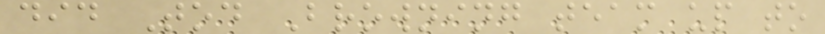did Tod Browning team up to
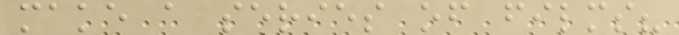make a series of films?
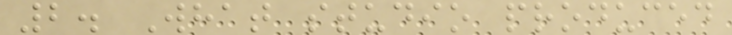2. What studio produced
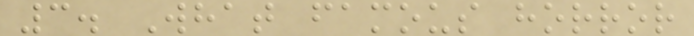3. What famous horror
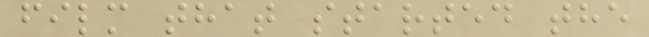film that started the
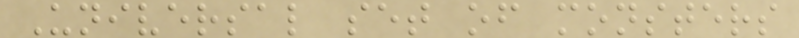Universal set of monsters
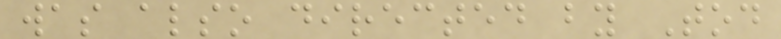was also directed by Tod
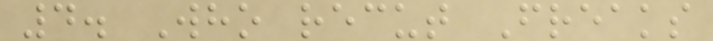4. Who recut Freaks
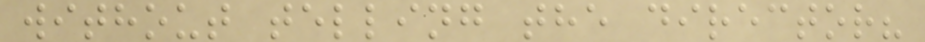without telling the director?
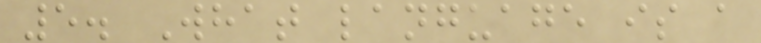5. What language is a
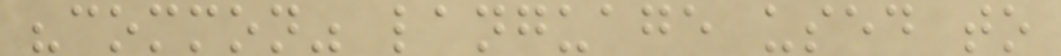"common" language used to
